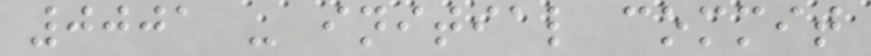0001 - initial commit
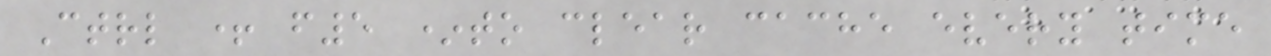Ctrl + f5 *to clear cache every time
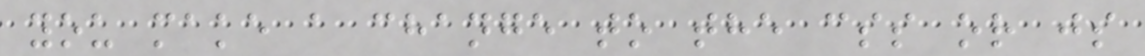you make a change to the css or js
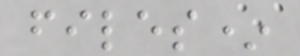files*
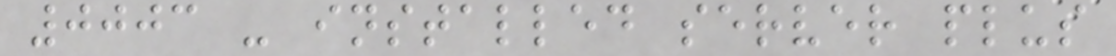0003 - installed server plus
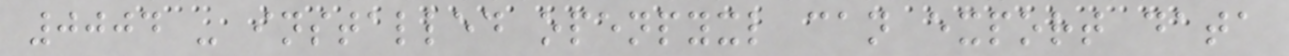0004 - installed openpyxl can export data
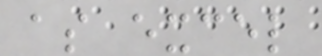as excel
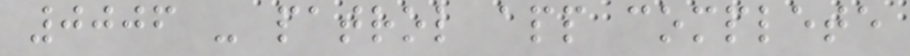0006 - patrol app complete
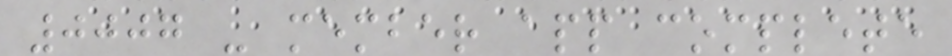0007 - member app complete
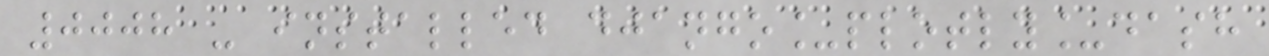0008 - installed django_plotly_dash
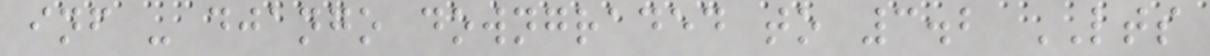inf - django downgraded to 3.2 LTS
